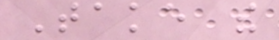Take the
